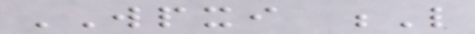WPXI L
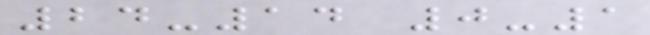24-14 0-1
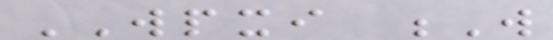WPXI W
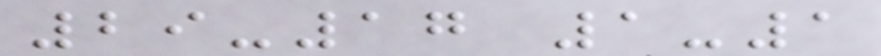29-17 1-1
